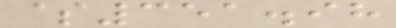$351.98
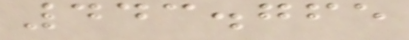443.765
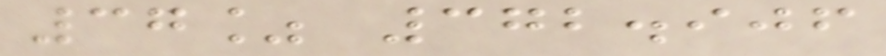37% 372.906
